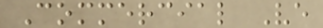Commercial Ve
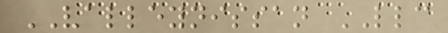VALLEYNISSAN LLC
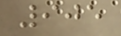905
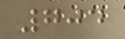704
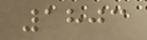1803
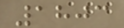1803
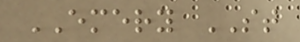EMERY ST
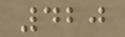420
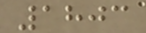1803
